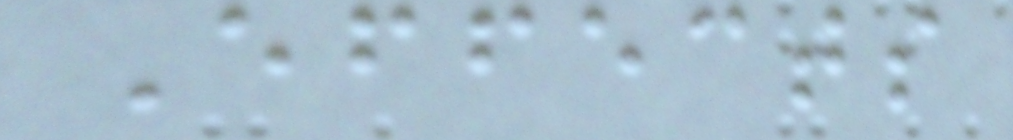Effects
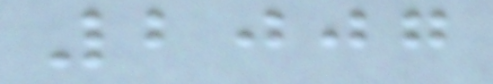2007
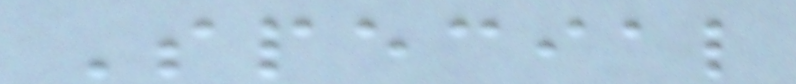Special
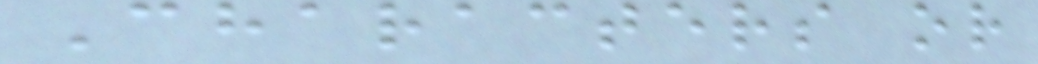Characters or
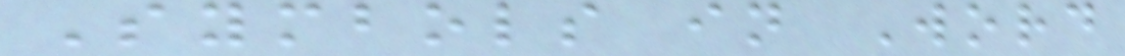Symbols in Word
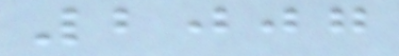2007
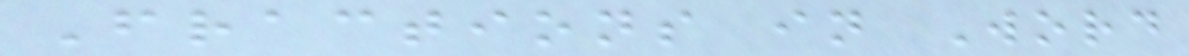Fractions in Word
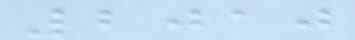2010
